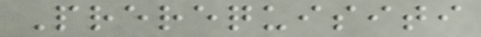Prerequisiti
